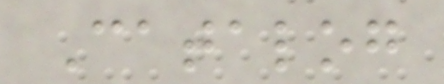Catalog
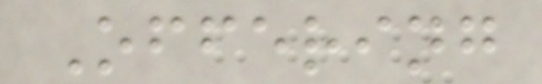Offering
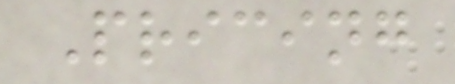Pricing
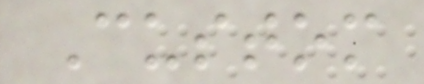Custom
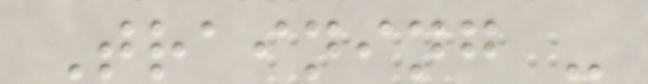Training -
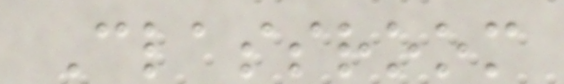Classroom
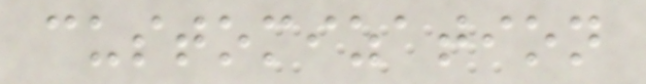customization
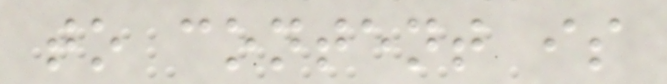to content is
